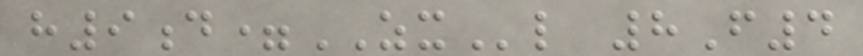h9d=ZXl 8F4
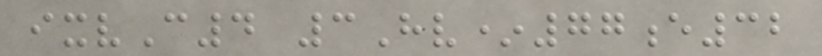ixvC4 3Hv*77e32
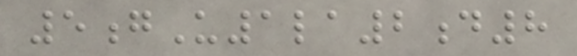5gU1la2d8
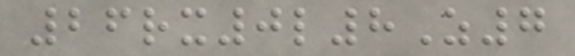26rx0l8Z7
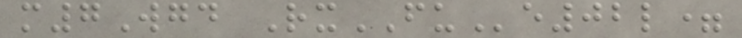m7Wgd RxFUe02l=
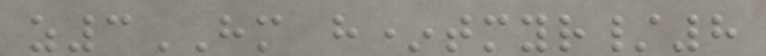z3HM h*tmyr/8
